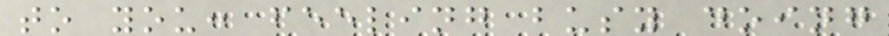to you: feeling busy doing
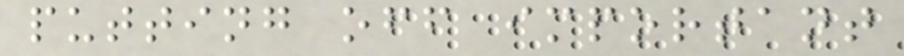putting off important
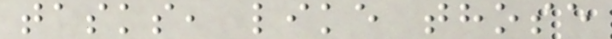tasks, like those
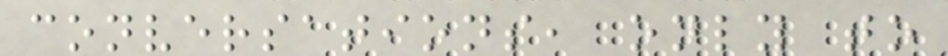conversations, only to
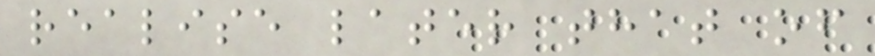realise later that of
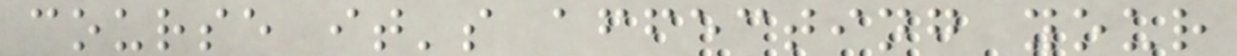course it's affecting your
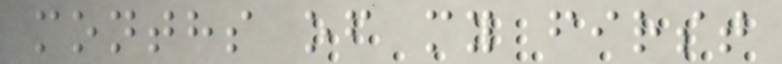months of my first
